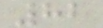82
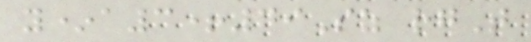y*a3+49Sz rgT
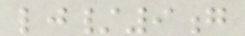lj/9g
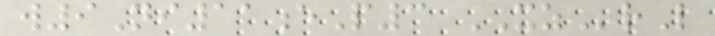w9Ni11eP3 XZrL
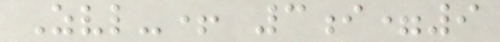Zvl-+ 3i=9
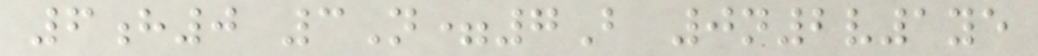6h0 3N=7B 0n2v1ye
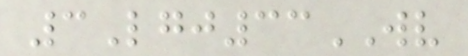3Lgj33WV
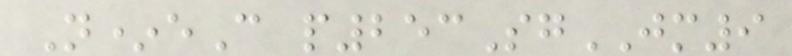N*eC p253SgJM9
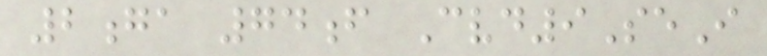2ga 74f Cvd9SeI
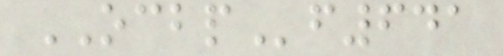OCBPf641
